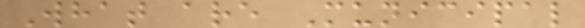What are Municipal
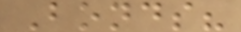Bonds?
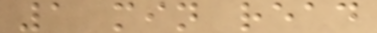1 min read
